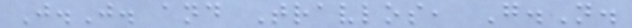J.J. and Travlos, G.N.
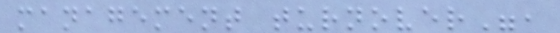management turnover",
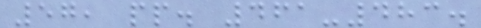57, pp. 461-483.
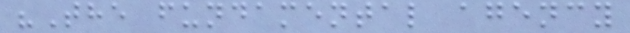"The fundamental agency
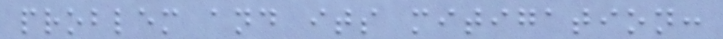problem and its mitigation:
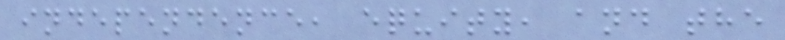independence, equity, and the
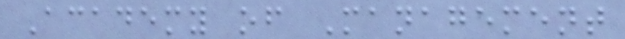Academy of Management
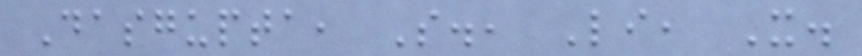Dasgupta, S., Li, X.
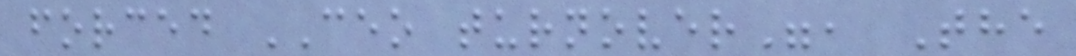forced CEO turnover", The
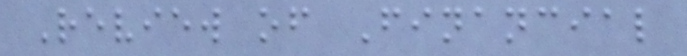Review of Financial
